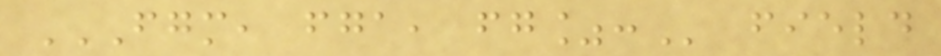FGM, FGA, FG%: field
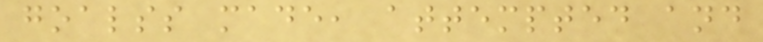goalss made, attempted and
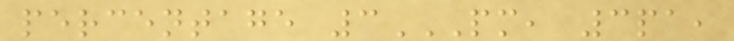percentage 3PM, 3PA,
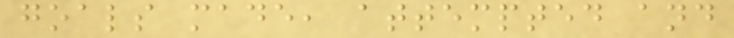goals made, attempted and
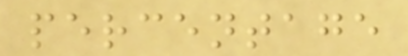percentage
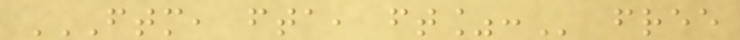FTM, FTA, FT%: free
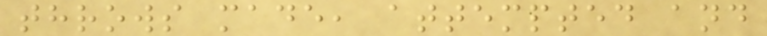throws made, attempted and
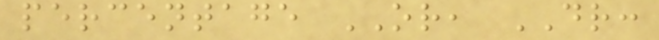percentage OR, DR:
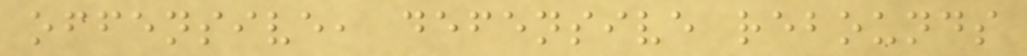offensive, defensive rebounds
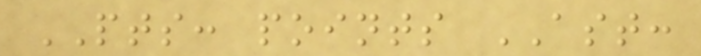PTS: points AST:
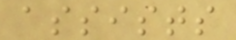assists
